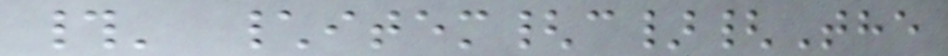#' \item{c}{The
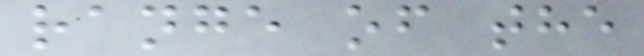range of the
